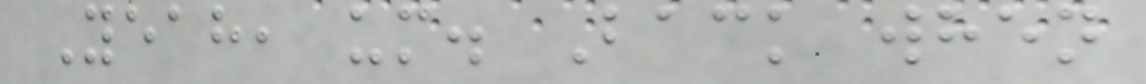Yeah, um. Back when
